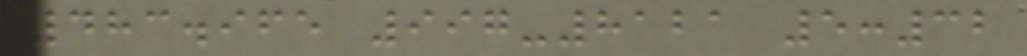483.965 997-8121 5:32
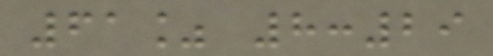61% 8:29
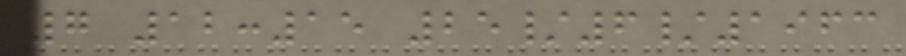7 12:15 25/6/1963
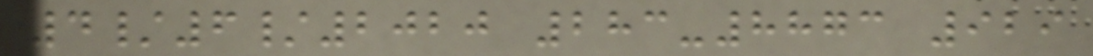4/6/2020 283-8873 929
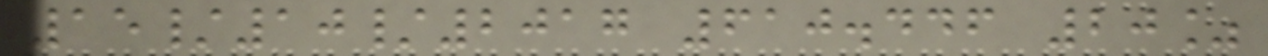15/10/2017 610.446 20%
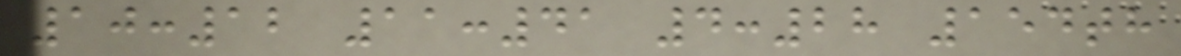10:12 11:41 4:28 154th
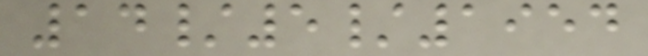14/5/1954
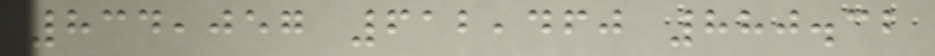834,057 612,460 880.32
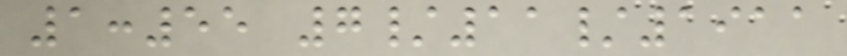1:55 7/11/1911
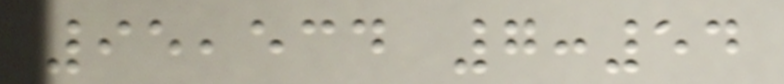95,534 7:54
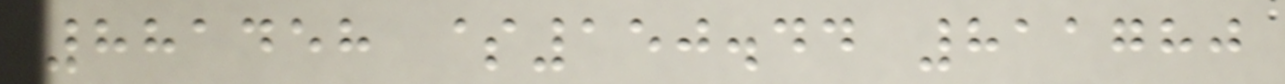881458 $150.44 811780
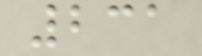231
